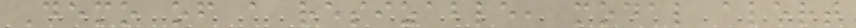Demo of a resizable, modal alert
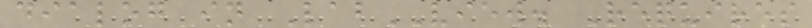dialog in LabVIEW. Requires
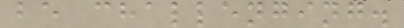be challenging.
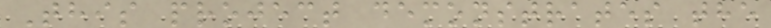This project demonstrates the
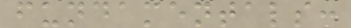fundamentals:
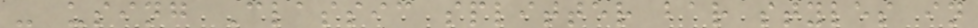- using Classic splitter bar styles in
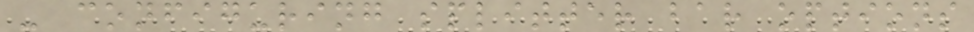- configuring splitter bar options
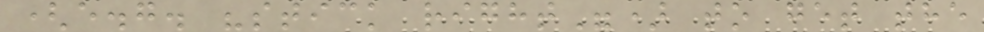(e.g. "stick right") to get the
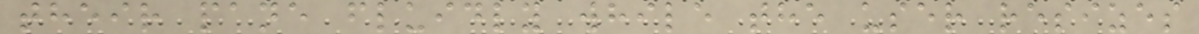their pane fluidly while the user resizes
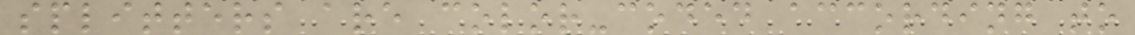splitters are color-coded according to
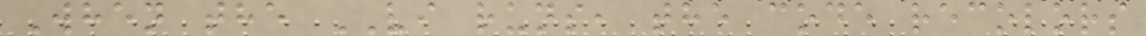When the VI runs, the code recolors
